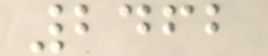2462
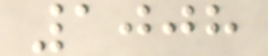1008
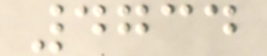4734
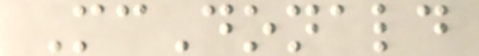McDonald
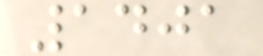1401
